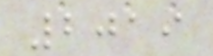2019
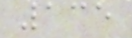135
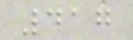417
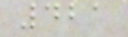421
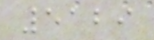5129
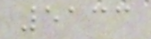5133
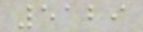5129
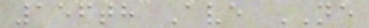156th Ave NE
